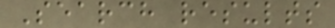Search results
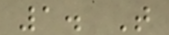1. T
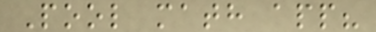Pool math app?
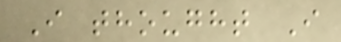I thought I
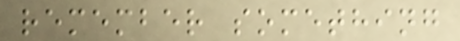remember something
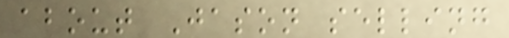about Jason selling
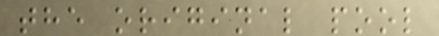the original pool
